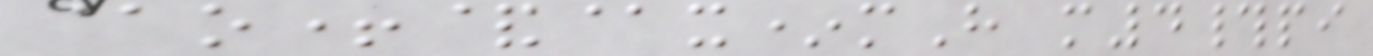@o+&@x*mH m4#pi
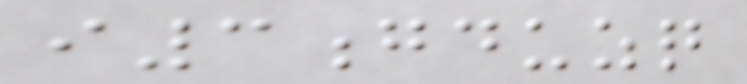i3gduzq
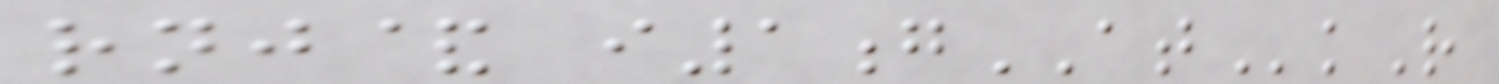rnj& i1gATkR
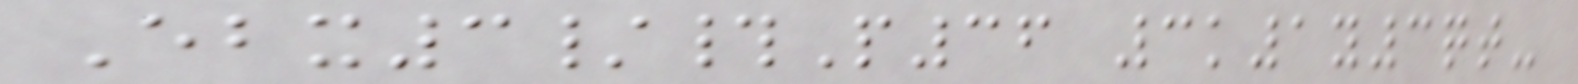Ebx3/#P36 3k1y3qt-
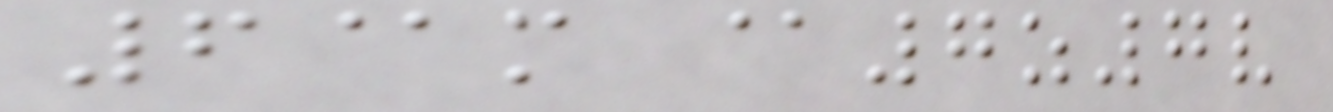6@m @7z7v
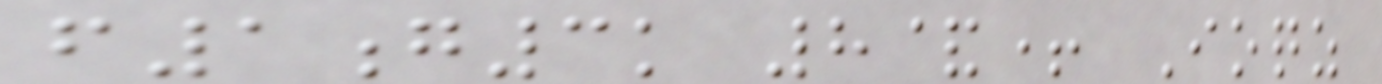f1g3k 8&+ Ioqz
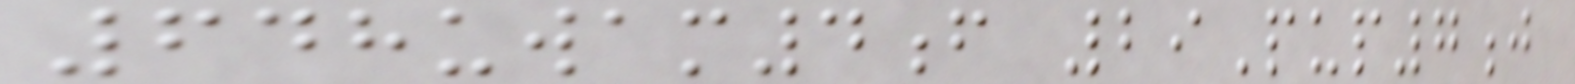648uwam4f 29Pup7j
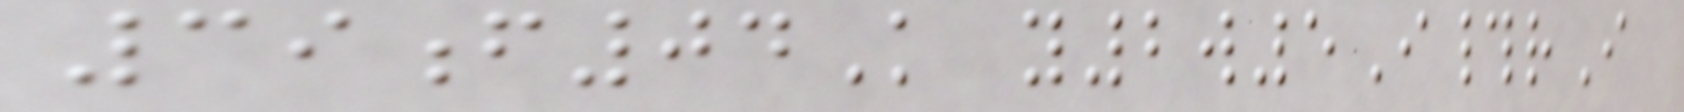39f04K y2w5I#rI
